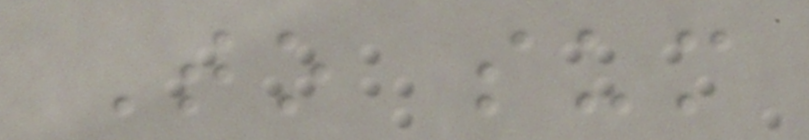To sum
